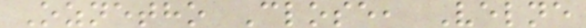Oznetho Close, Velne
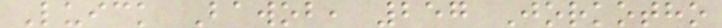Luick Bawob, 257 Jorkotho
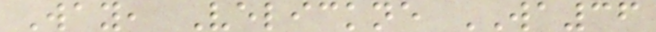Way, Velickne WA36
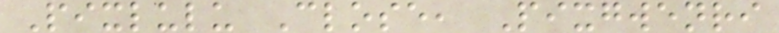Pixlulu Close, Pixgwenri
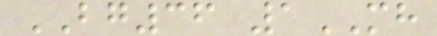BG36 1MH
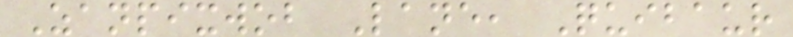Zanpixwob Lane, Quibaur
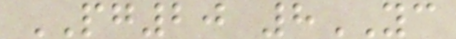PG20 8YC
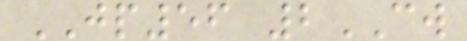JP56 2CW
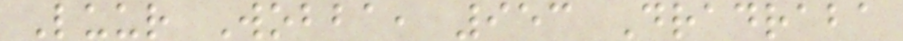Luur Wobba, 953 Dradraba
